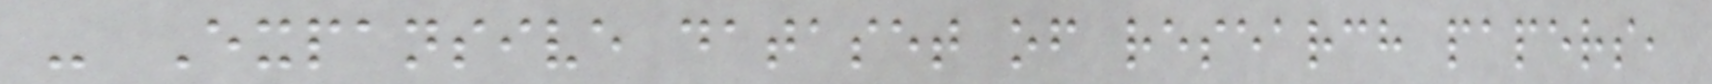- Expansive dataset of research papers,
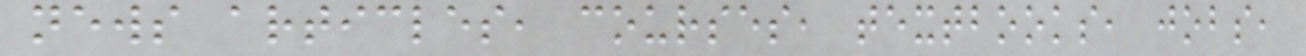news articles, courses, textbooks, jobs,
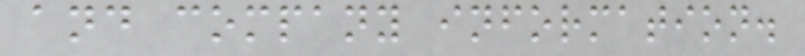and company information.
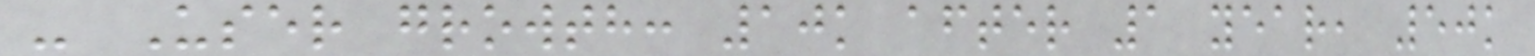- User growth: 10k after 1 year, 50k
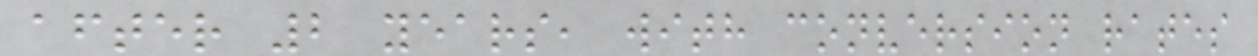after 2 years, with conversion rates
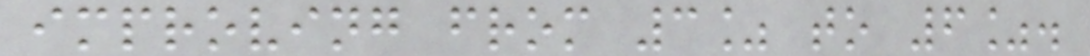improving from 3% to 6%.
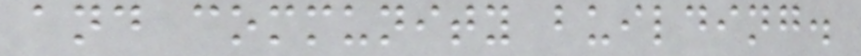and community building.
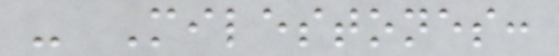- Milestones:
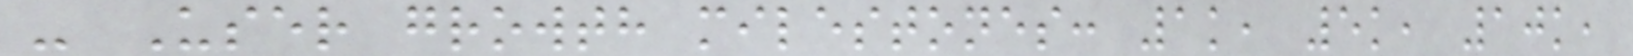- User growth milestones: 1k, 5k, 10k,
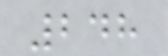248
